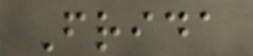Frida
